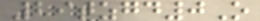29tzgd0O
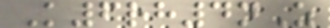K6rh4nZ
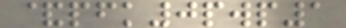&pfk0pwp1
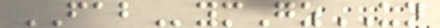FABymGzUN
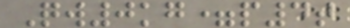Qw0kg=p4t
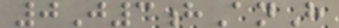0J3hAnH
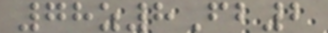78z8Fb2
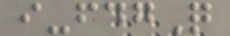i-fdgQ
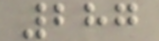287
